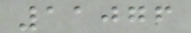11076
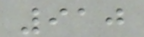910
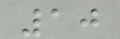10
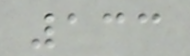133
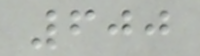600
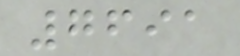7691
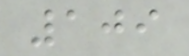109
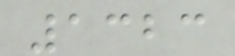1323
